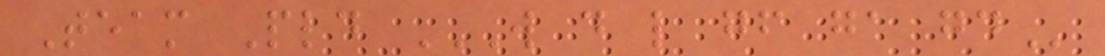Team Pld W D L GF GA GD
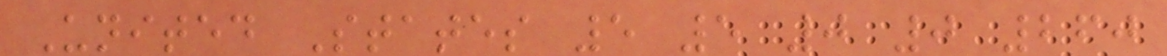United States 5 5 0 0 260
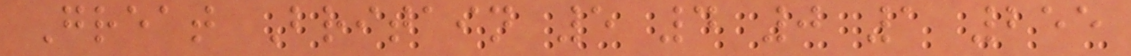Great Britain 5 4 0 1 255
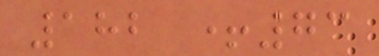182 +73
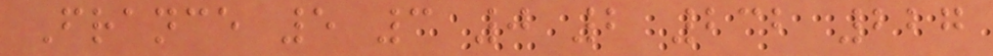France 5 3 0 2 232 227
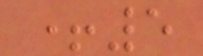+5
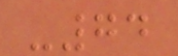-74
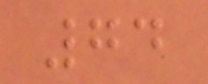74
